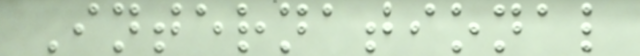International
